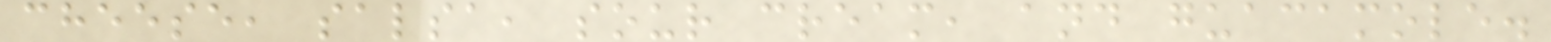cheese, salsa, sour cream, and guacamole.
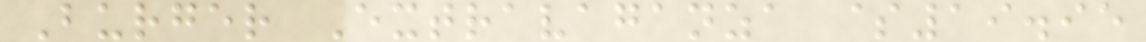Burger Extravaganza $19.95
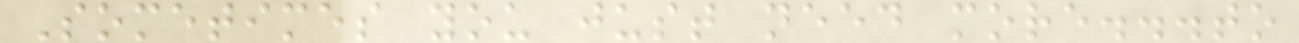Sometimes you just need more...to
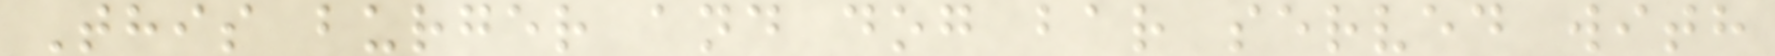This burger and dog bar served with
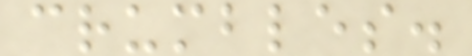crumbles.
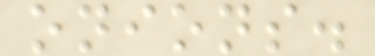onions.
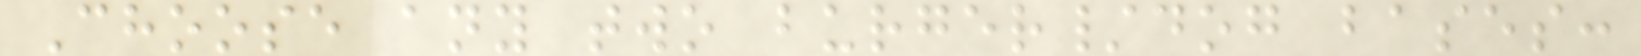Choose any two burger/dog bases:
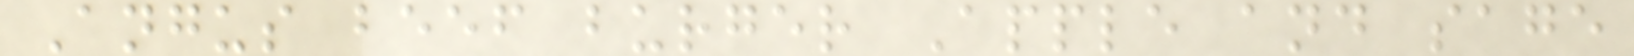Angus beef burger Apple and sage
